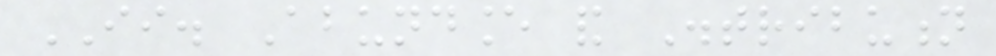II. Abundance and Distribution
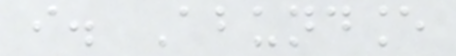i. Abundance
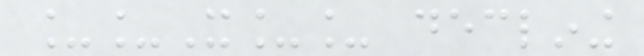__X__ declining
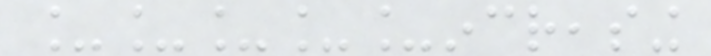_____increasing
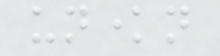unknown
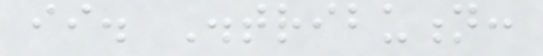ii. Distribution:
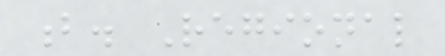b. Regional
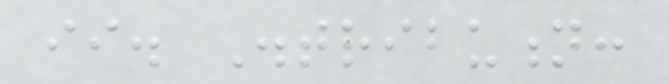ii. Distribution:
